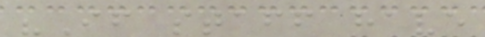"If staff have
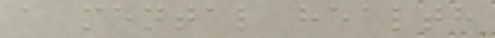a mental health
